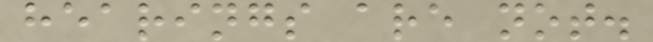hearings are not.
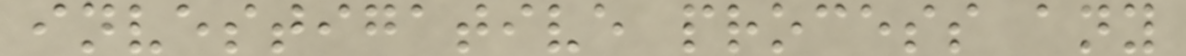investigative process any
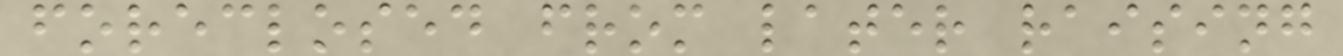foreclosed from later raising
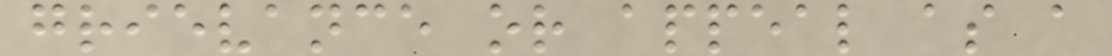grievance or appeal as a
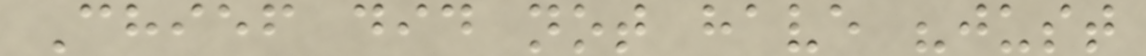Chief did not have "just
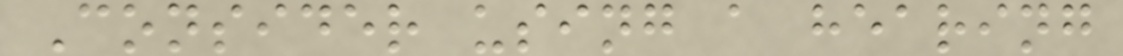Consider using a hearing
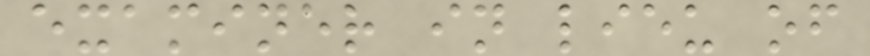examiner in lieu of
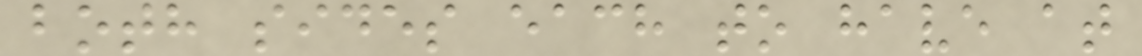both sides each to have at
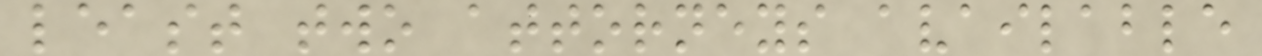least two attorneys available
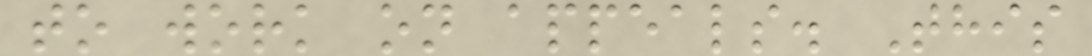to work on appeals. This
